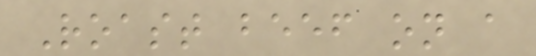Roast beef on a
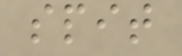spit
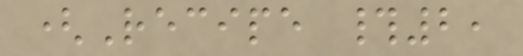(Recipe #2,
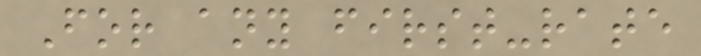For any first-rate
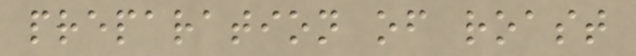preparation of roast
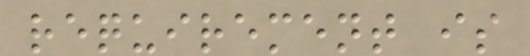requirement is
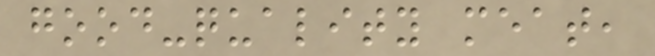good-quality meat,
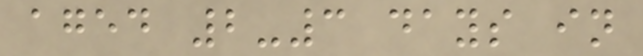aged 2-3 days in
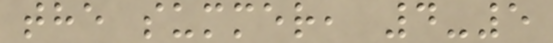the summer, 4-5
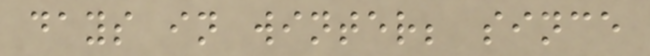days in winter; since
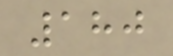180
